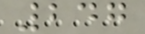247
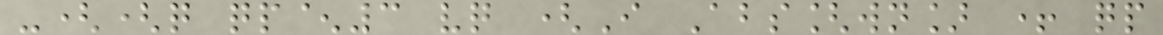-((q qp^3 vq (I Abs[wn] + qp
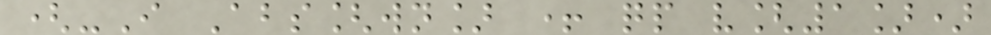(-I Abs[wn] + qp v[1])
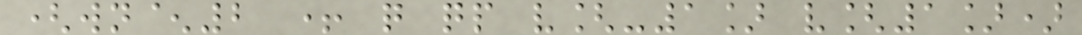(wn^2 + q qp v[-1] v[1])
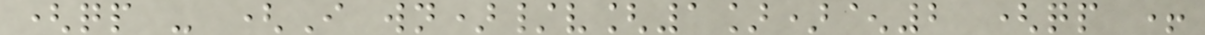(qp - (I wn)/v[1])^2 (qp +
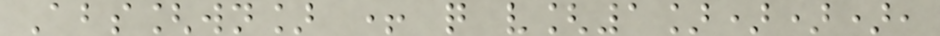Abs[wn] + q v[1]))),
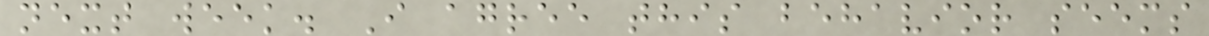next week. I agree this behavior seems
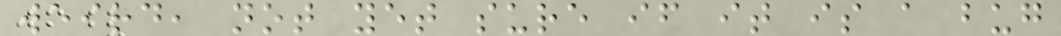weird, not yet sure if it is a bug
